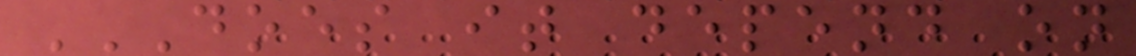DOES IT DEPEND ON
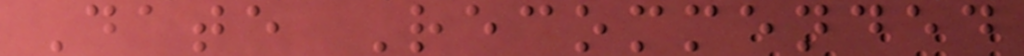Date Recommended
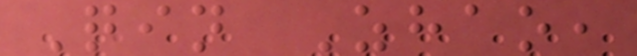Qin Zhao,
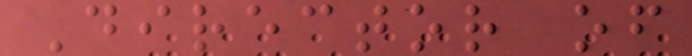Director of
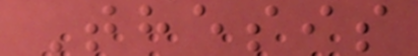Thesis
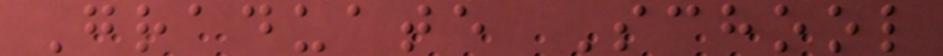Graduate School
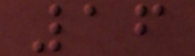16
